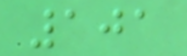101
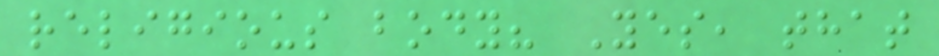religious body? Yes, that
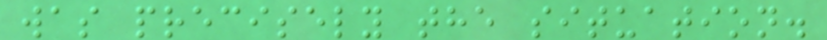was precisely the situation.
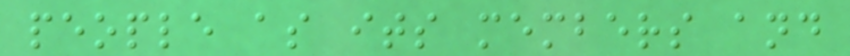people as its members and
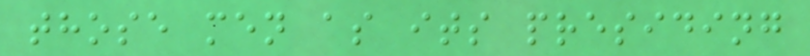those men as its presiding
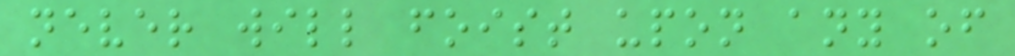never will foist upon any of
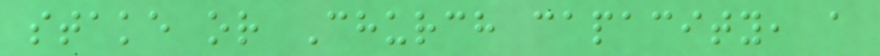stake or Church capacity, a
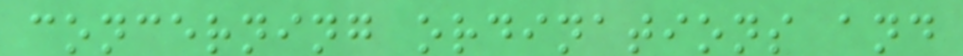concerning ordinations and
